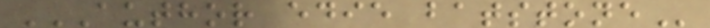AUTHOR EDIE BATSTONE
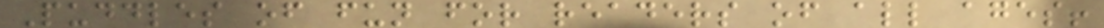Puddles of fun for readers of all ages!
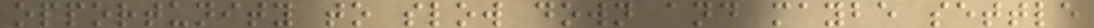opportunity to slow down and maybe settle
